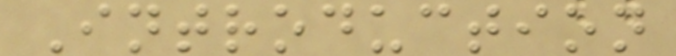Introduction
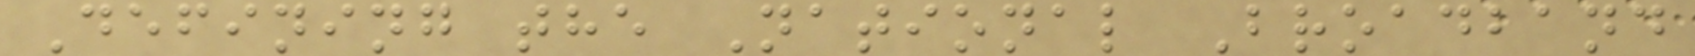Defining the National Broadband
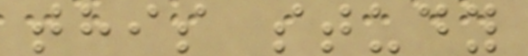this study
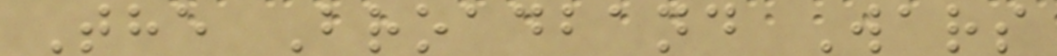The Broadband Wars
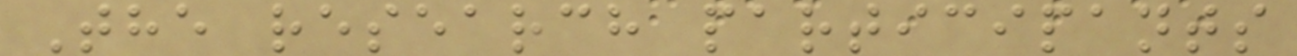The research participants
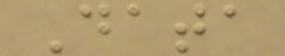Data
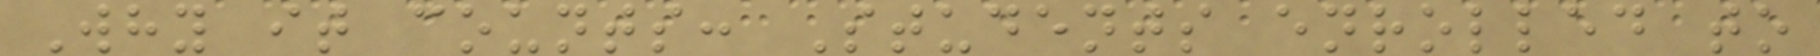Why it counts: Students enrolled to
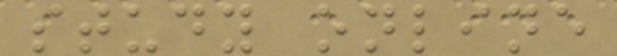study online
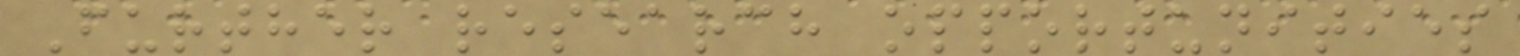Further research opportunities
